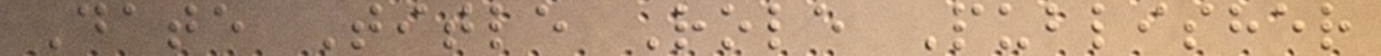Date Title Role Publisher
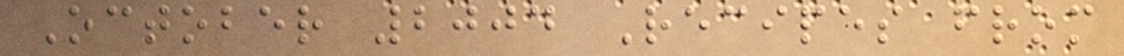October 2004 Recipes from
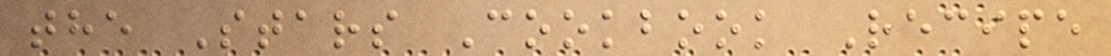the Stars Cookbook Recipe
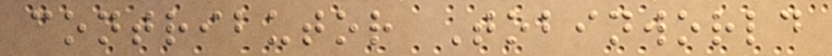contributor Tobinworld
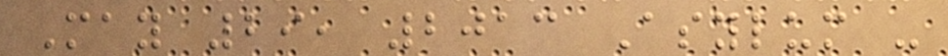May 29, 2013 Asylum -
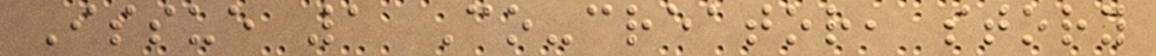Issue 1 Co-creator, story
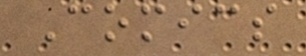Comics
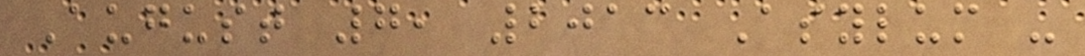August 7, 2013 Asylum -
